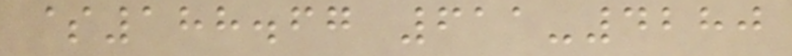$188.67 611-4280
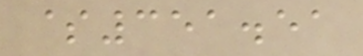$351.51
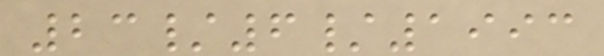23/6/1993
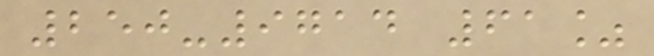250-9714 61%
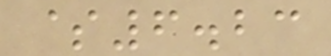$6.23
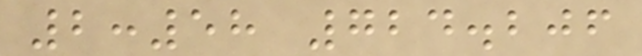2:58 724.206
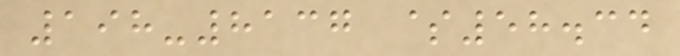198-8137 $58.34
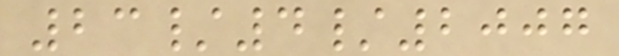23/4/2007
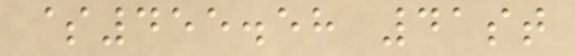$455.58 41st
